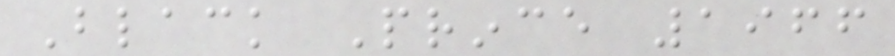Black Prince 1966
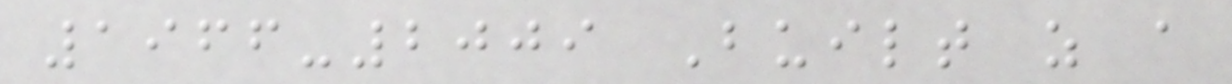1966-2009 Built as a
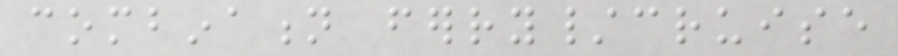combination ferry/cruise
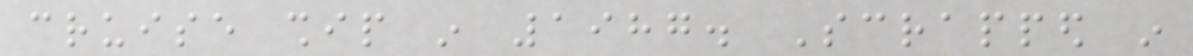cruise ship in 1987. Scrapped in
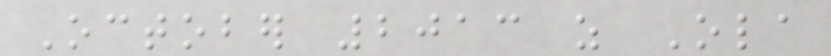October 2013 as Ola
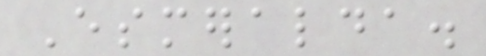Esmeralda.
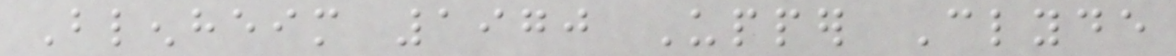Blenheim 1970 Upper Clyde
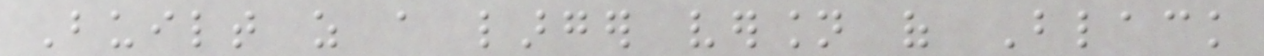Built as a larger version of Black
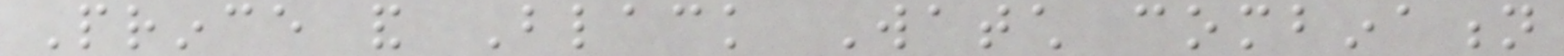Prince and Black Watch combination
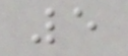5
